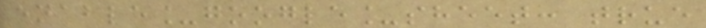enable_google_sheet: true
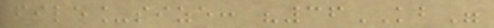file_size: "36KB"
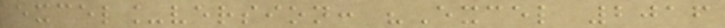excel_version: "Excel 2016
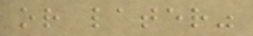or later"
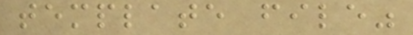template file"
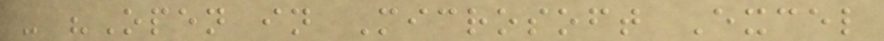- "Open in Microsoft Excel
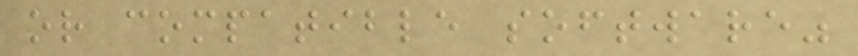or compatible software"
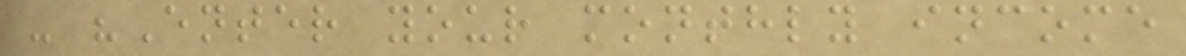- "Enter your monthly income
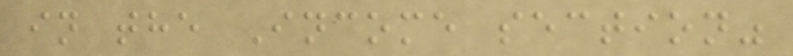in the Income section"
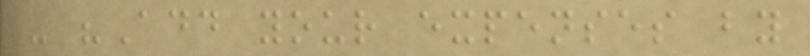- "Add your expenses by
